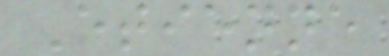Etienne
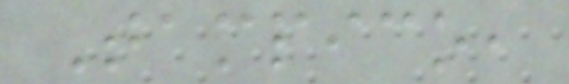Tampico,
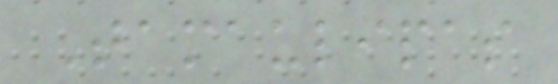Tamaulipas
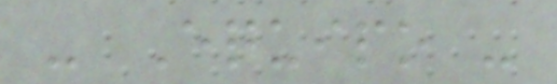- Equipo -
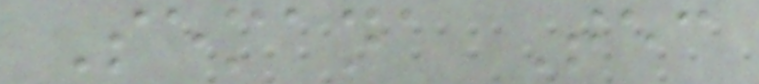Semana Tec
